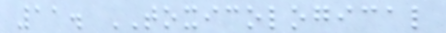11. TOXICOLOGICAL
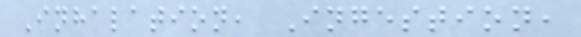Inhalation, Ingestion,
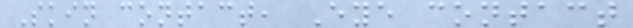Skin contact, Eye contact
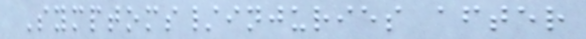Symptoms/injuries after
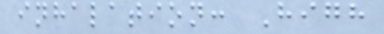inhalation: High
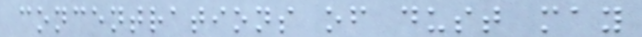concentrations of dust may
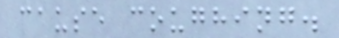cause coughing.
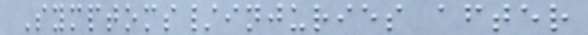Symptoms/injuries after
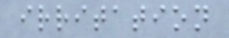irritation
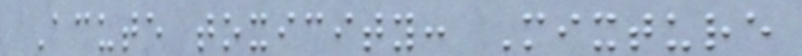Acute toxicity: Mixture
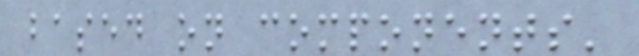based on components'
